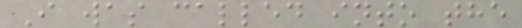I was called into the
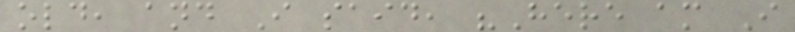old, and I said, "Here am I
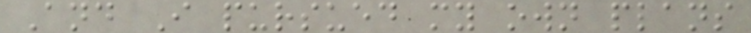And I pursued my own plans
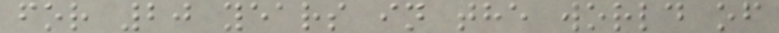for 20 years in the world of
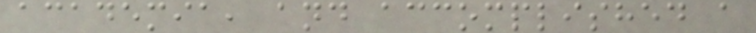academia, and accomplished a
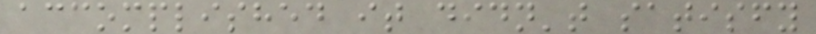accomplished it didn't satisfy
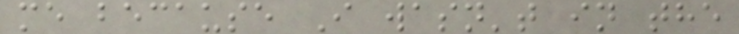me because I wasn't in the
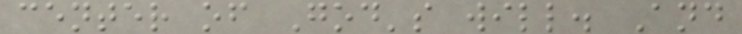center of God's will. And
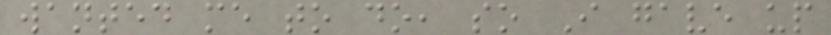wanted me to do, so I gave up
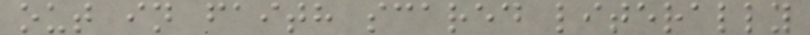out in faith scared literally
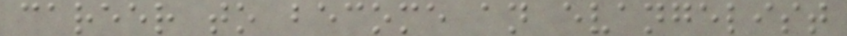career to become an evangelist
